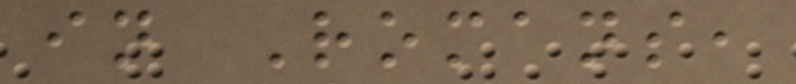in Romans,
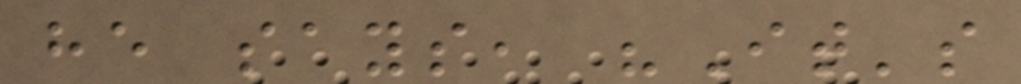he says, "It's
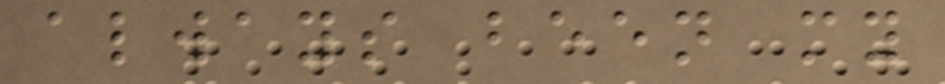always been my
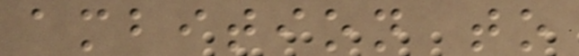ambition to
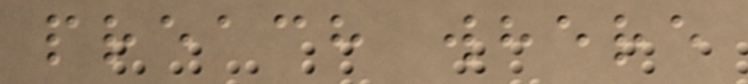preach where
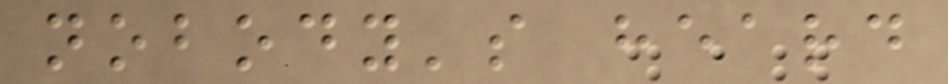nobody's heard
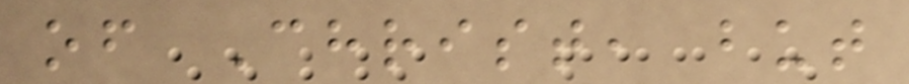of Christ, but
